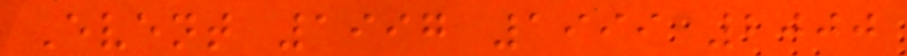Event 1997 1999 2000
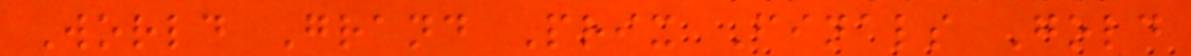World Grand Prix Finals Gold
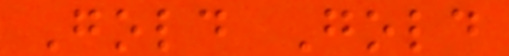Gold Gold
